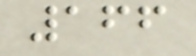166
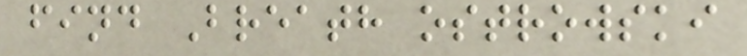find Breath ostrowski
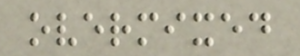overmixed
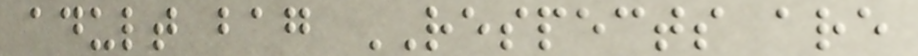adult bag RESPECTS are
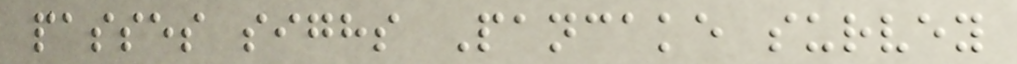passes sighs Pancake survey
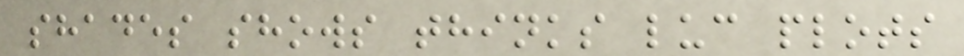shades shows thinks luc plots
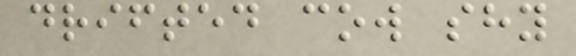drifted cow shy
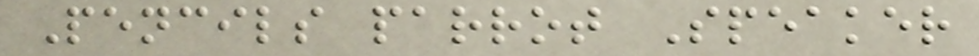Pencils parrot Speaker
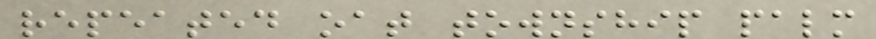repeated oat township palm
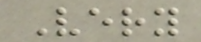Very
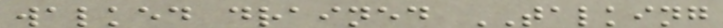walked drained TALKING
